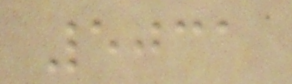5031
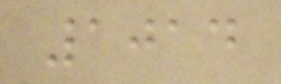1014
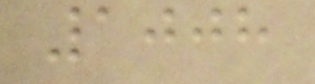1008
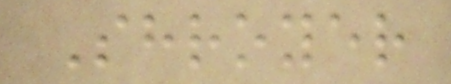Shroyer
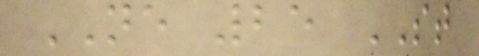NE 25 ST
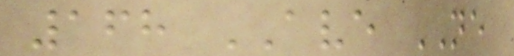168 AVE NE
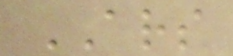ARS
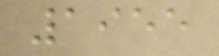1955
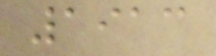1913
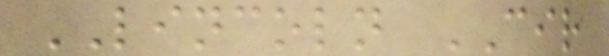LINCOLN CIR
